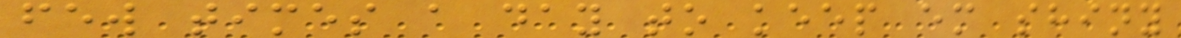few times a day to keep em shiny
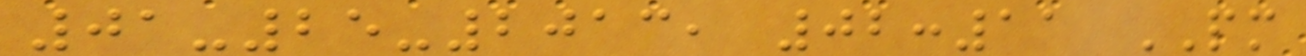01-25-2013, 02:11 PM
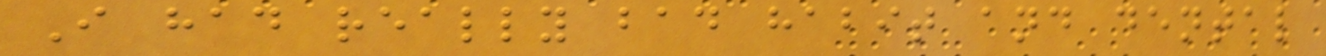I had really bad habit and dental
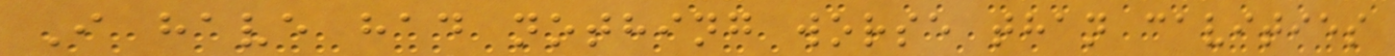I have had nothing worse than cavities
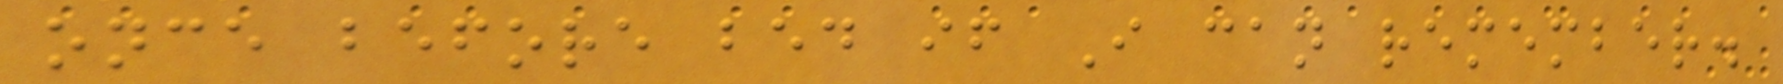once before bed if I can remember.
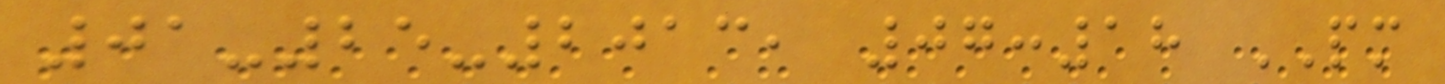01-25-2013, 07:18 PM
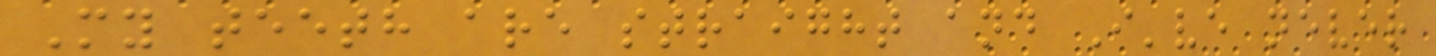My teeth are straight and I've never
